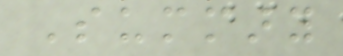Summary
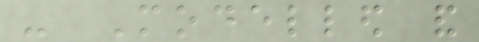- Modelled and
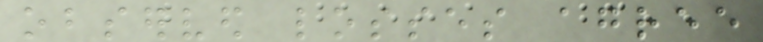observed losses agree
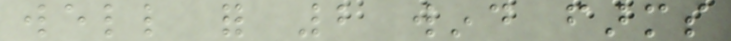well for 2 wind farms
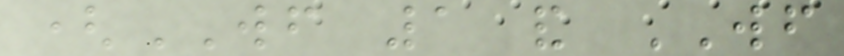(WF 1 and WF
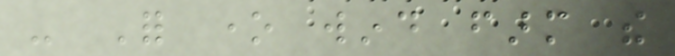- For one wind farm the
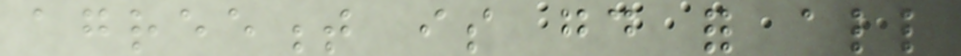agreement is good for all
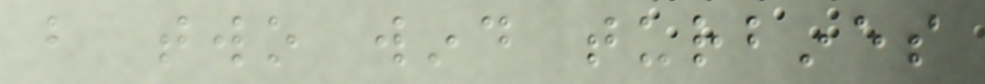but two wind turbines
